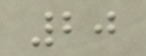20
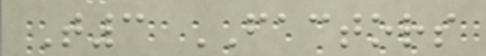T3 FACTORS
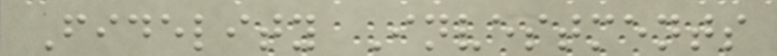Fidelity Investments
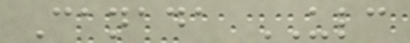Canada ULC
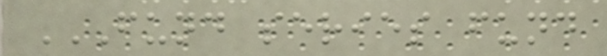FUND SERIES FUND
